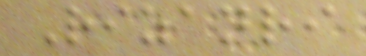Rizanri
